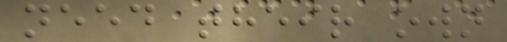need their own
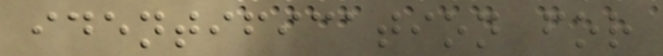identification for
